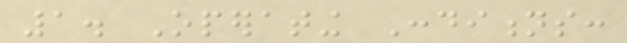1. Operating Conditions:
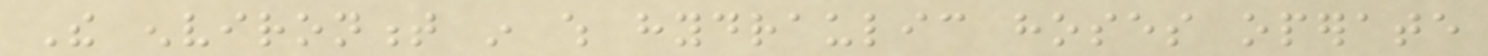The environment in which hydraulic hoses operate
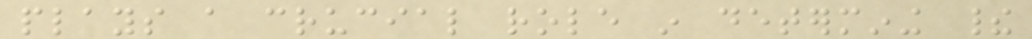plays a crucial role in determining their
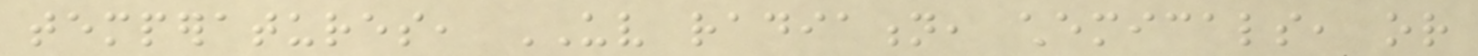temperatures, UV radiation, chemicals, or
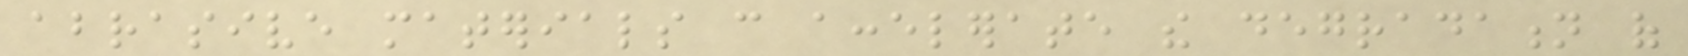abrasive materials can accelerate the degradation of
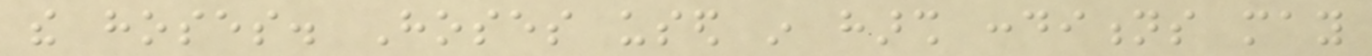the hoses. Hoses used in harsh conditions may
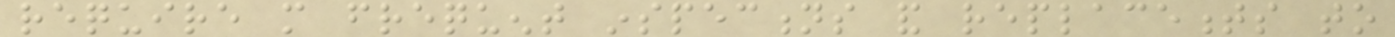require more frequent inspections and replacements to
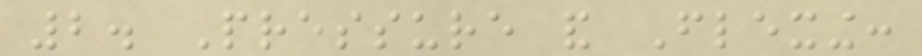2. Pressure and Flexing:
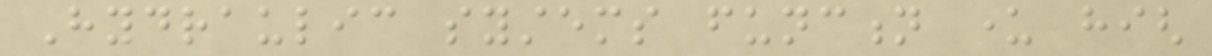Hydraulic systems function under high
